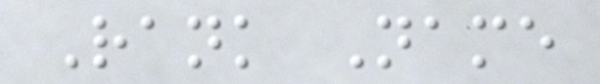Rank Name
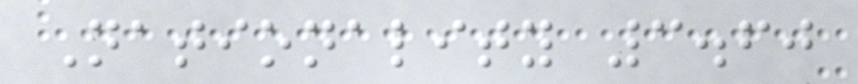Nationality 3.60
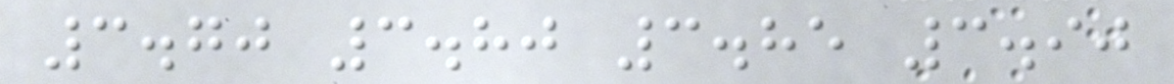3.70 3.80 3.85 3.90
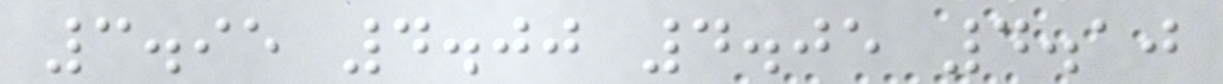3.95 4.00 4.05 4.10
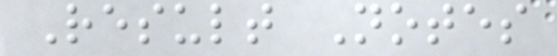Result Notes
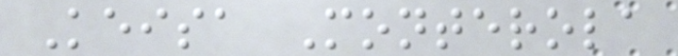Keisa Monterola
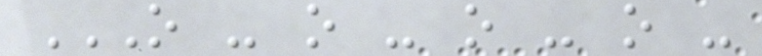O - O - O - O -
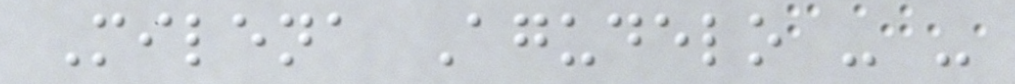Milena Agudelo - -
